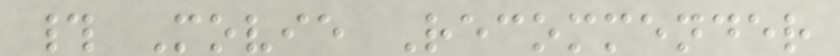# Movie Recommender
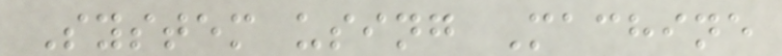System using Machine
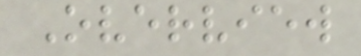Overview
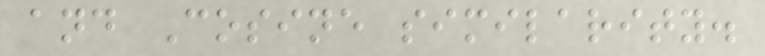and Cosine similarity.
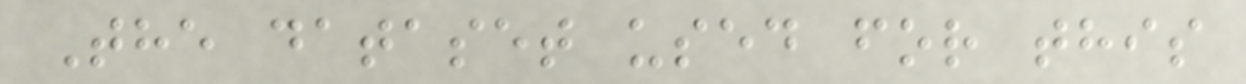The dataset used for this
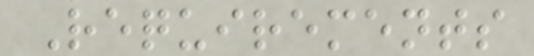Requirements
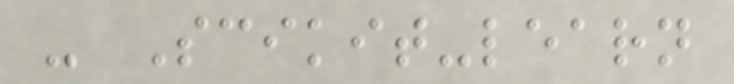- Scikit-learn
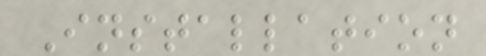Installation
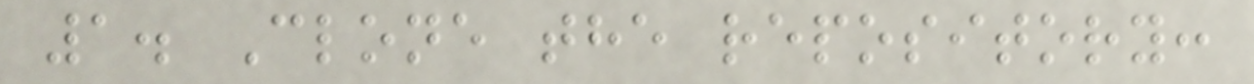1. Clone the repository:
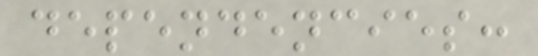dependencies:
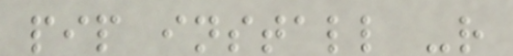pip install -r
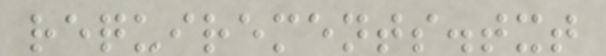requirements.txt
